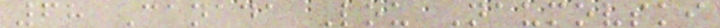68 Canada Lou Naumovski
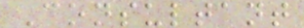Consultant
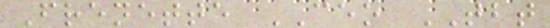Frenette CEO TBT
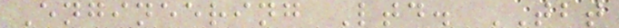Engineering Ltd. TBT
